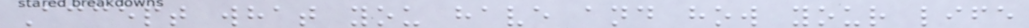Accept what you have and how your life
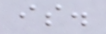is.
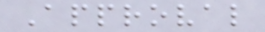Approval
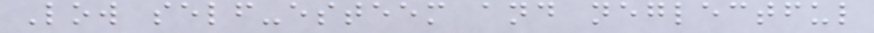Low self-esteem and neglectful
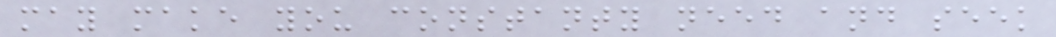may make you constanty need and seek
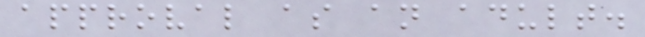approval as an adult.
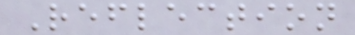Reflection
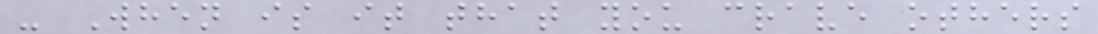- When is it that you crave others
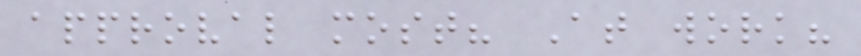approval most? At work?
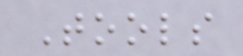Tools
